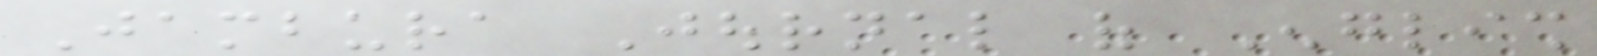Jambura Journal of English
